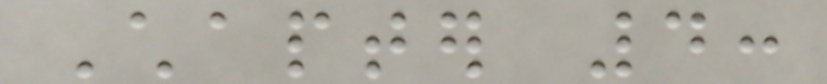Chapter 4:
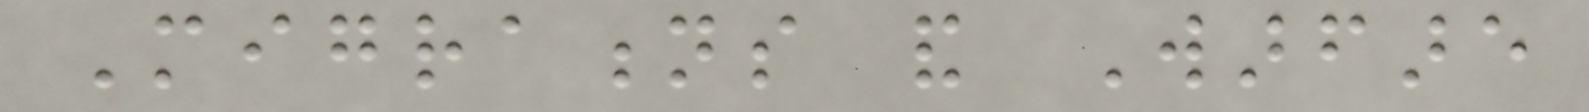Migrations and Warfare
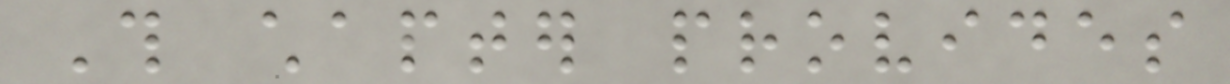This chapter provides
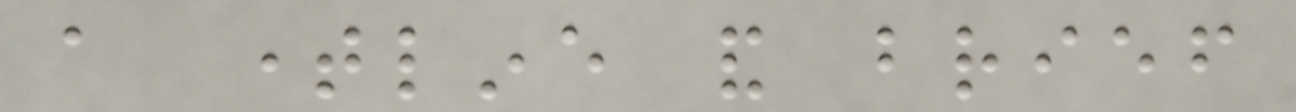a timeline and brief
